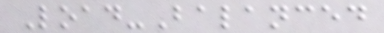Load-Balanced
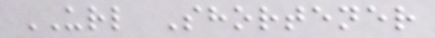URL Shortener
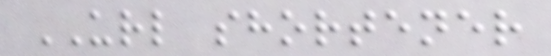URL shortener
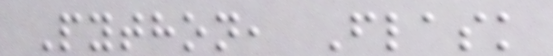Python, Flask
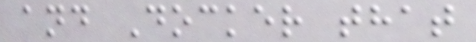and Docker that
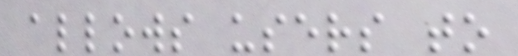allows users to
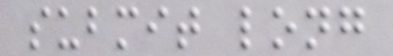submit long
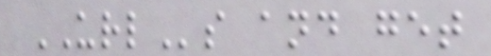URLs and get
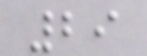29
